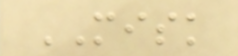MISK
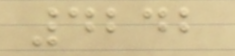4242
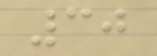30
